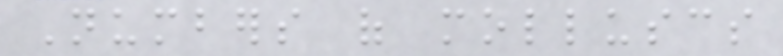Numbers of molluscs
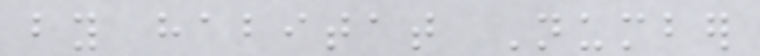by habitat Number
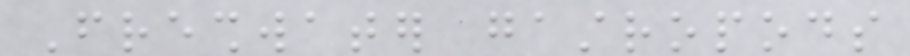Freshwater gastropods
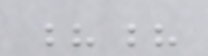??
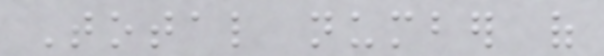Total number of
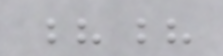??
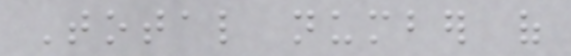Total number of
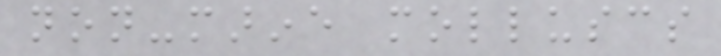non-marine molluscs
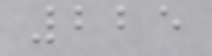225
